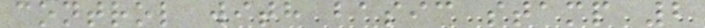control with basic stamp 2
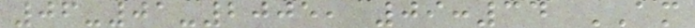06-01-2005, 09:34 AM
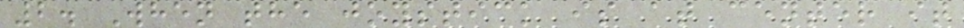2. When the joystick is at center it
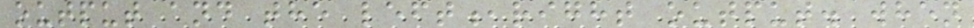output and the left,right output. when
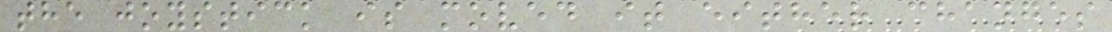the joystick is moved it either changes
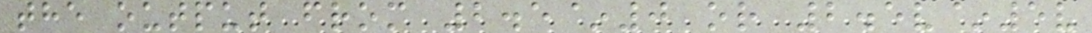the output from 2.5~0 or 2.5v~5v
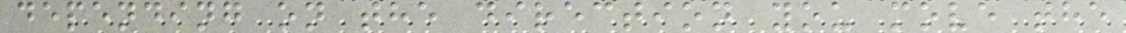depending on the direction you move the
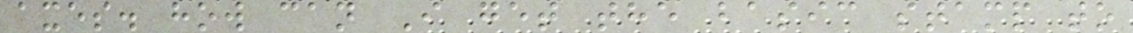axes. how can I get the basic stamp to
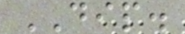DIP.
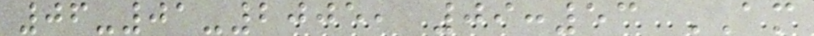06-01-2005, 09:53 AM
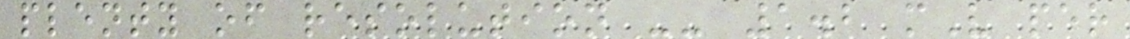plenty of resolution -- 1.2 mV per
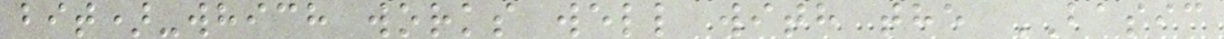bit)-which works well with the BASIC
